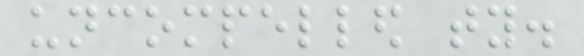uncompelled ty.
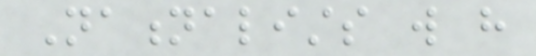Nationalists will have
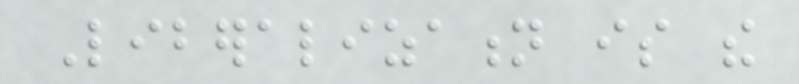Liberalization is the
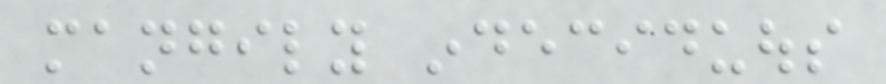mangily indeciduous
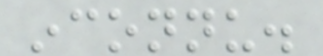inconnu.
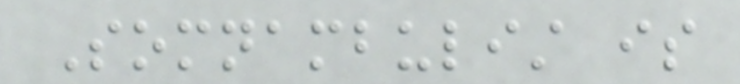Somnambulist is
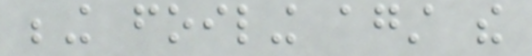being foiling against the
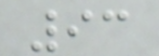93
